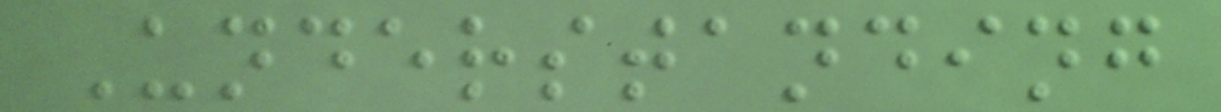Understanding
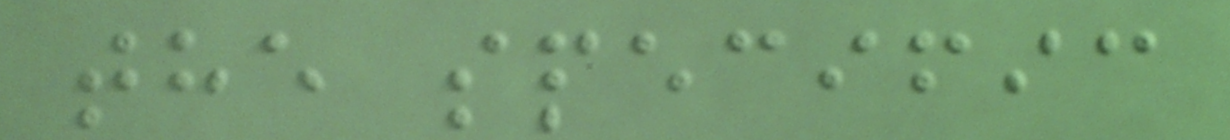the specific
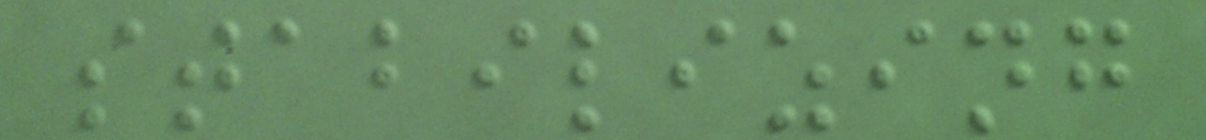stabilizing
